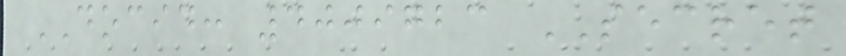DOCID: 4009723 SECRET
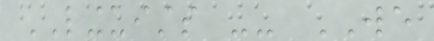LINGUISTS -- WE
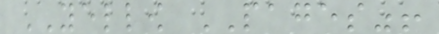YELLOW PAGES"!
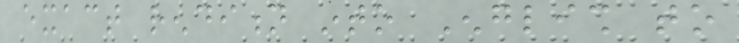exact rendition into English to
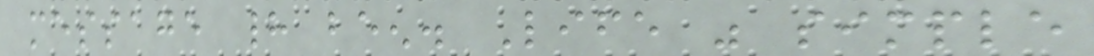message had been. Life was simple
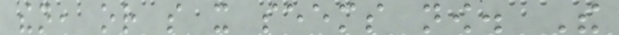then, or so it seems now. The
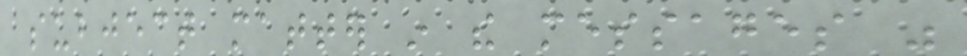subject matter in the messages was
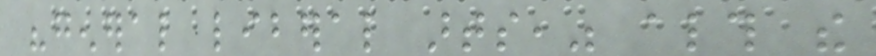"general liberal arts," although the
